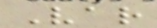Var
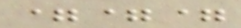===
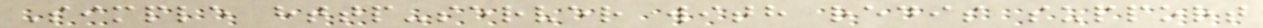Simple http-server with redis support
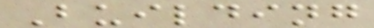Building
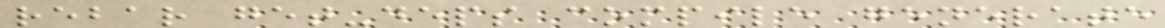rebar get-deps compile generate
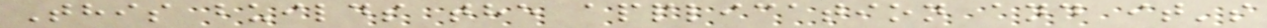This builds the application and it's
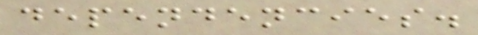dependencies.
